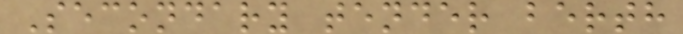Secondary tender berth
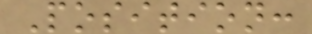Position:
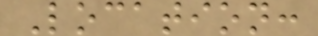Location:
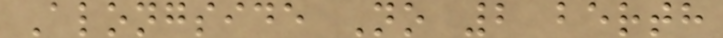Alongside No 2 berth
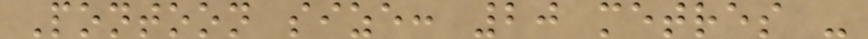Pontoon size: 20 metres -
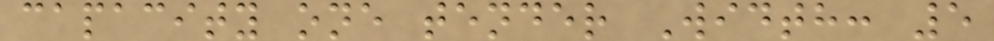capacity one tender Width: 5
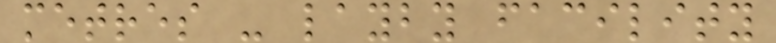metres - layby facility
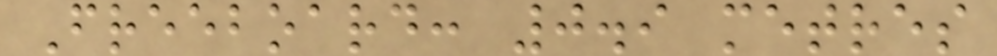Freeboard: 0.9 metres
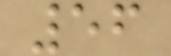56
